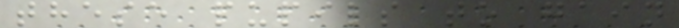these pupils to gain
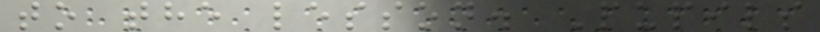to the lesson. Pupils
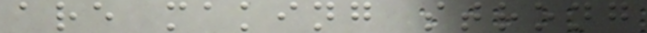are making strong
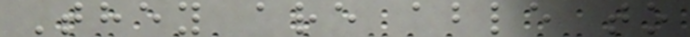They are able to
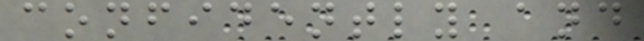confidently and
